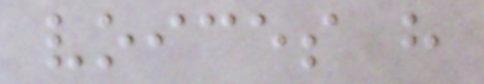voices have
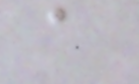a
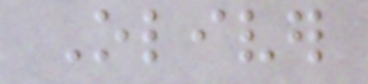Oliver
